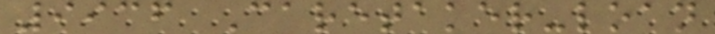9936 Caretaker-loan
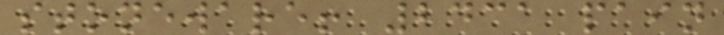stoneware! 2431 pain
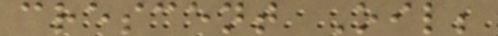crescent Oil;
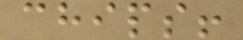chips!
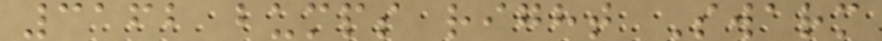3162 bumps right Swarm
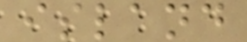island
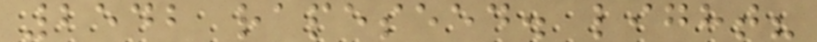2542 rapeseed. light?
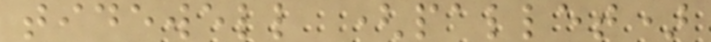tidewell (pallet)
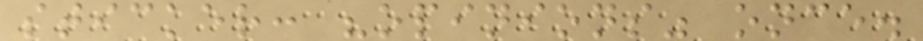sticker: "opinions" once.
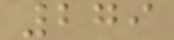279
